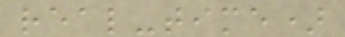real-time)
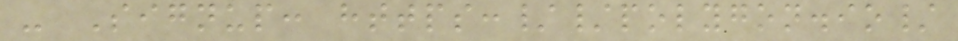- Signup: https://polygon.io/
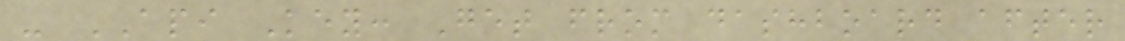- API Key: Get from dashboard after
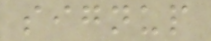signup
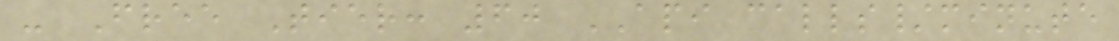- Free Tier: 60 API calls/minute
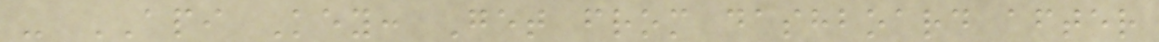- API Key: Get from dashboard after
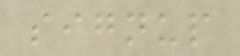signup
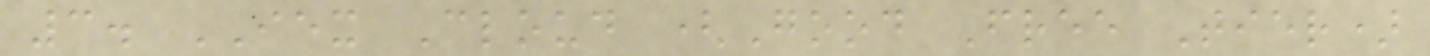3. IEX Cloud (Good Free Tier)
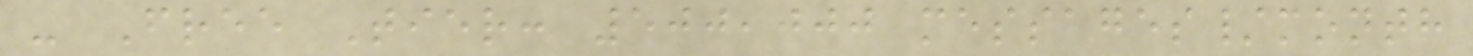- Free Tier: 500,000 messages/month
